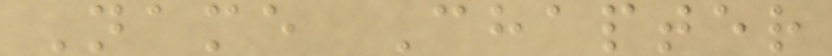Name Chapter
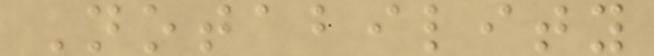Notability
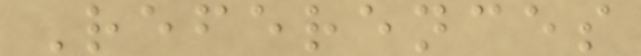References
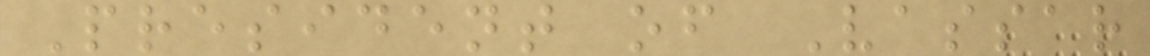President of Vassar
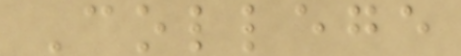College
